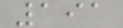191
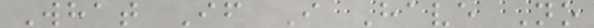What If I Have No
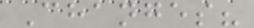Changes?
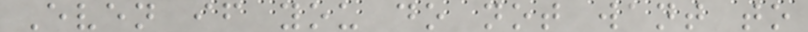Even if you do not want to
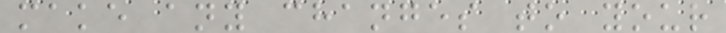make any changes to your
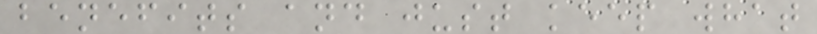benefits and just keep what
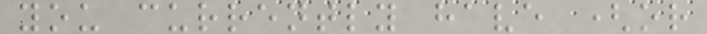you currently have (or
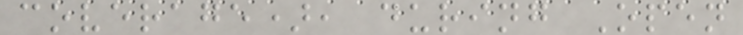coverage), during Open
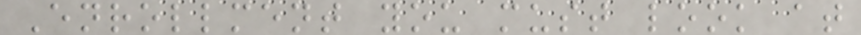Enrollment you must look at
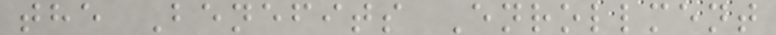the Benefits Enrollment
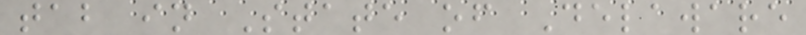tab in State of Delaware
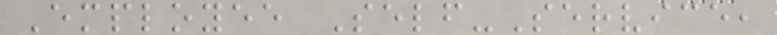Employee Self-Service,
